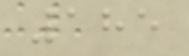185
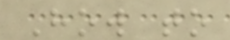How to
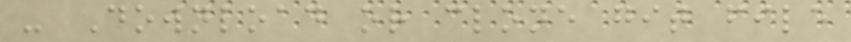- Download or clone git file
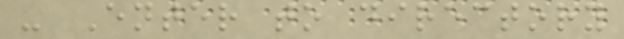- Enter to directory
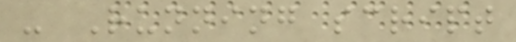- Running script
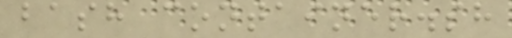bash container.sh
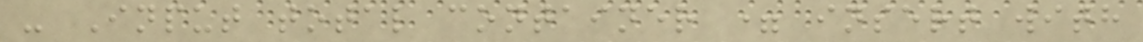- Input total container = insert with
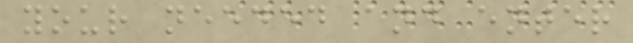your needed and enter
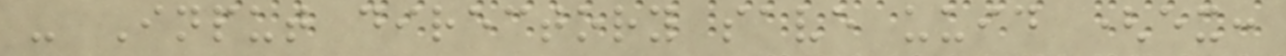- Input directory save uuid (ex:
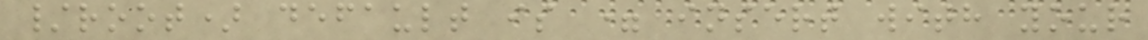/root) default is = insert with your
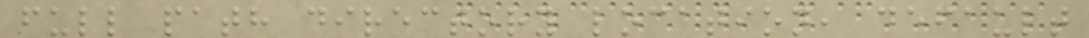full path directory location, default
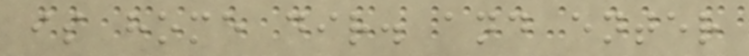is home dir. and enter
